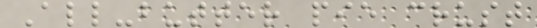All-butter pie crust
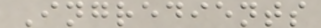Ingredients
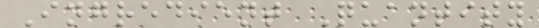Ingredient Quantity
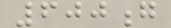600g
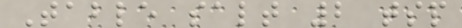Table salt 2 tsp
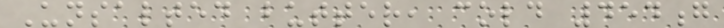Unsalted butter, cold 454g
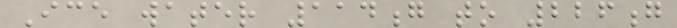Ice water 114g to 226g
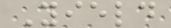Yield
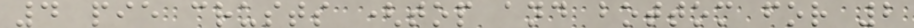4 pie crusts (top and bottom for 2
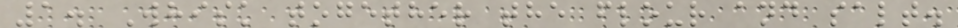1. Whisk together the flour and salt.
